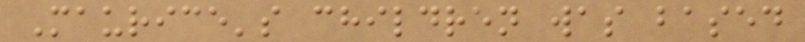Maurice's children was based
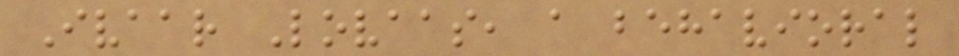Ivaar Lovaas, a behavioral
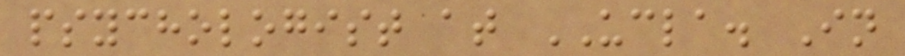psychologist at UCLA. In
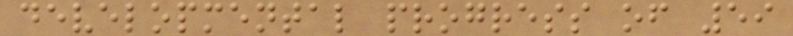developmental progress of 59
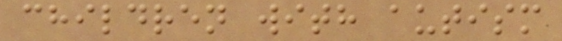children with autism
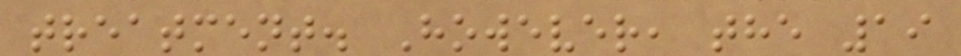treatment. However, the 19
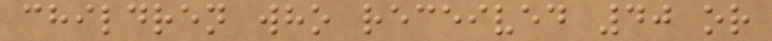children who received 40 or
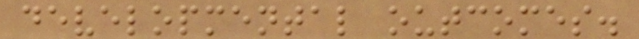developmental outcomes.
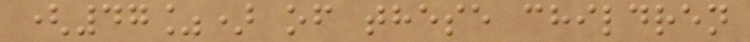(47%) of these children
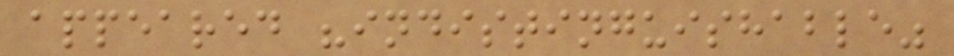appeared "indistinguishable"
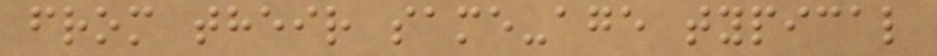from their same-age typical
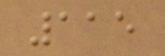115
